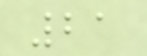21
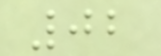02
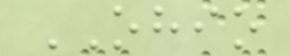OHIO
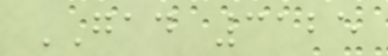GAD 3125
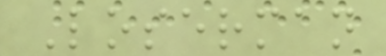Loserman
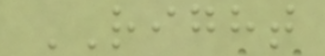RIGHT
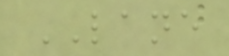LANE
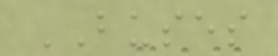BUSES
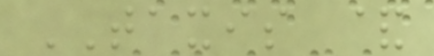TAXIS &
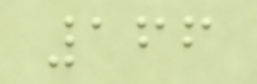166
